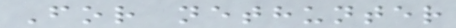For nethunter
